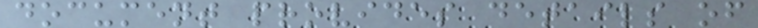document provides details of
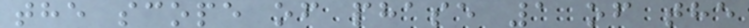the scope of phase 1 of the
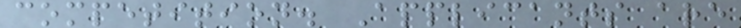competition. Applicants are
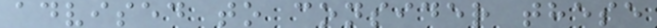advised to consider these
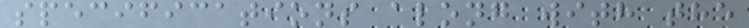specifications along with the
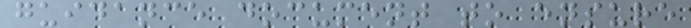guidance document to ensure
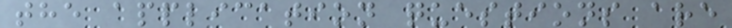the application questions are
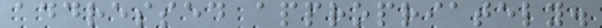addressed appropriately.
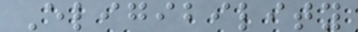Eligibility
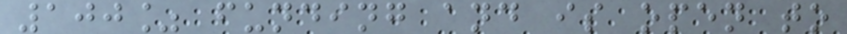100% funding and is open to
